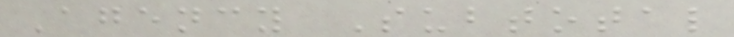Agency Subtotal
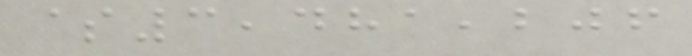$3,481,206
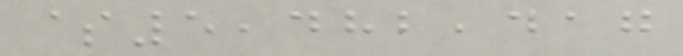$5,482,417
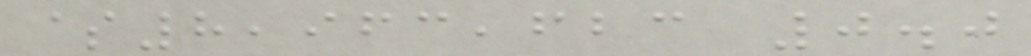$8,963,623 0.0
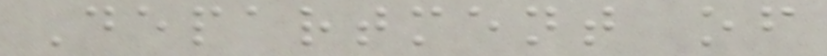Department of
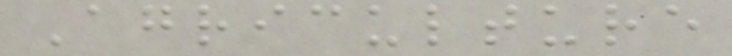Agriculture
